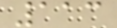113
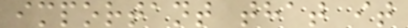important that it
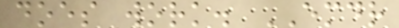does work. EMDR
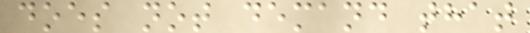does not demand that
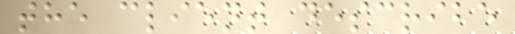the client describe
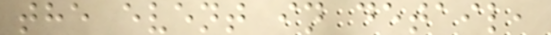the event in detail,
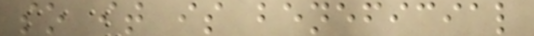so it is beneficial
